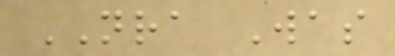NRA Was
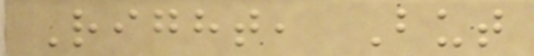Right, But
